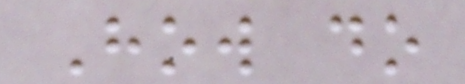How do
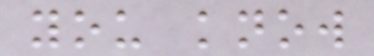you know
